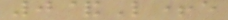0&L+e
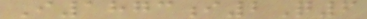I1873i2Q6
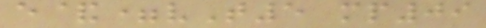e&=vT5 mp09
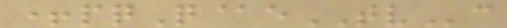+pqQ@eTVc
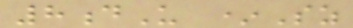8dU *Sz
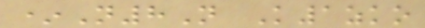*N8N K1zko
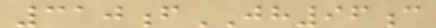310fJH96c
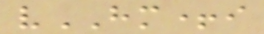vHM+i
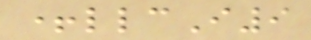+llcI9
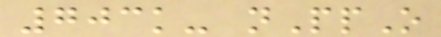703k- nPpO
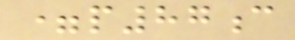=p87c
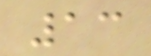13
